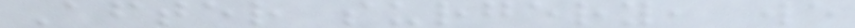After surgery, we
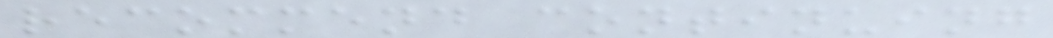recommend continuing
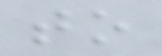to
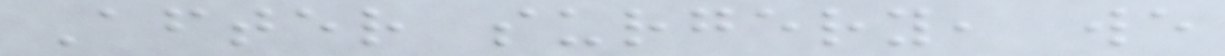After surgery, we
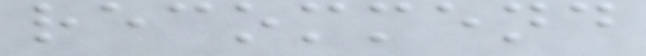recommend
